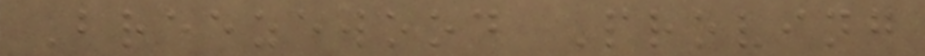Breezewood Proving
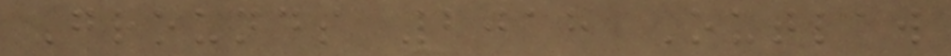Grounds 2018 Outlaw
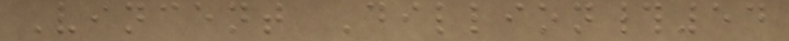Vincent Dillion#54
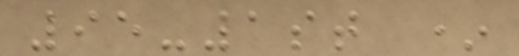95-1st *
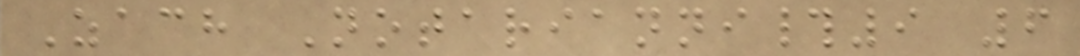Zach Notarianni#9 6
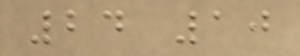24 10
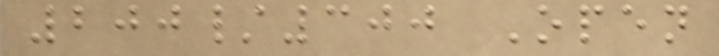200/300 Open
